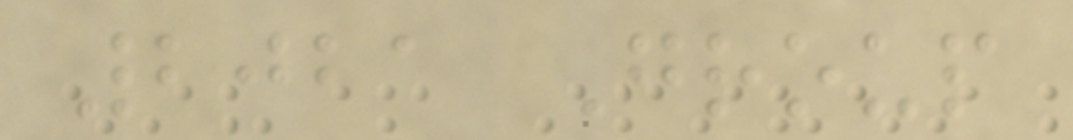2021 Group
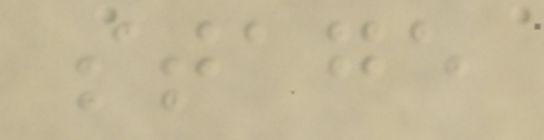stage
